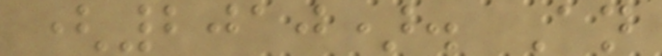(2010). An
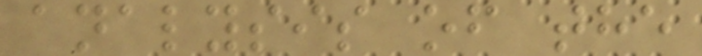analysis of the
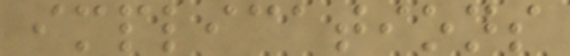implications
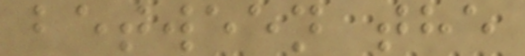between the
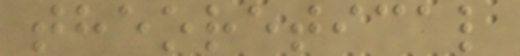theoretical
